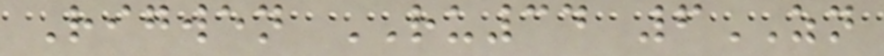Rigwen RU34 6ZN
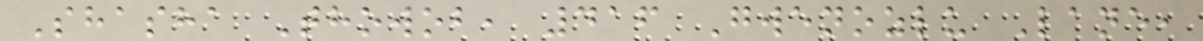Shasha Thowob, 416 Gwenozlu Lane,
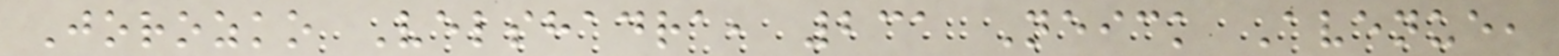Jorozko Velshadra, 231 Neick Avenue,
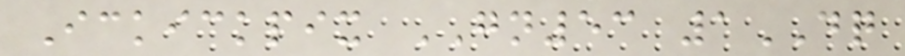Ickickpix GN53 1DQ
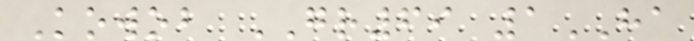Kowob GR69 1HA
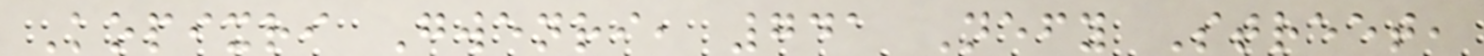Kopixri Gwenri, 741 Nefy Street,
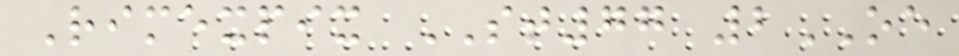Rimexpix ST77 2OE
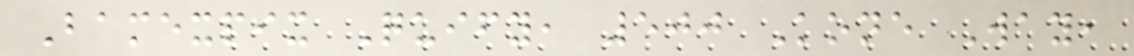Bamexpix Quify, 500 Kone Way,
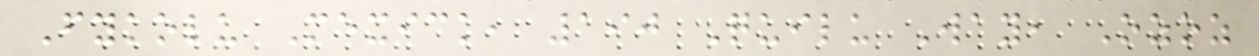Fykolu Mexick, 190 Quilu Way, Ozoz
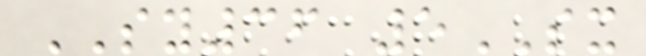SY36 5SX
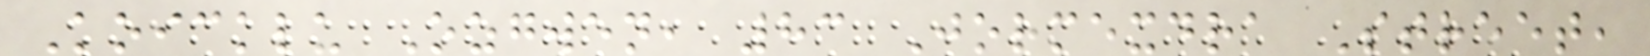Koicklu Ozgwen, 83 Jormexdra Street,
